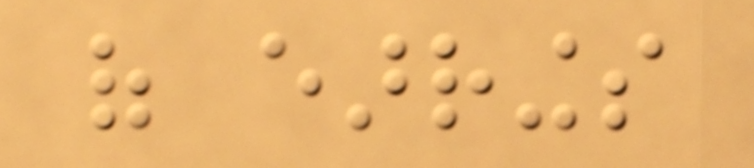of earrings
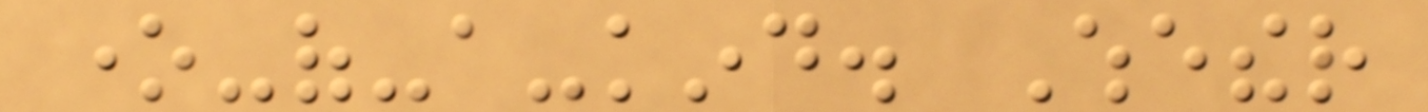one-of-a-kind. Whether
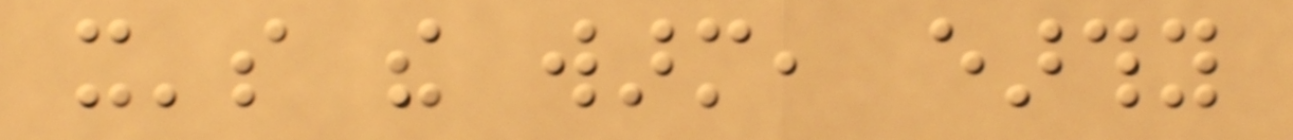it's the warm, earthy
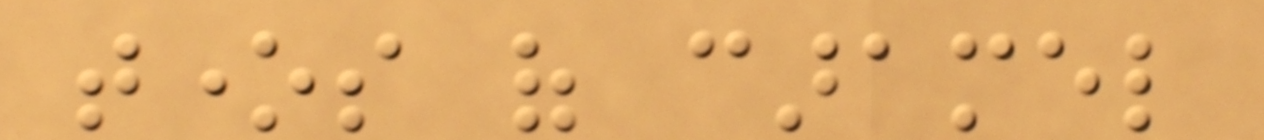tones of caramel
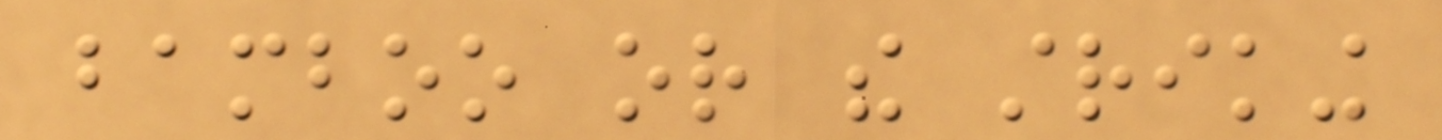bamboo or the striking
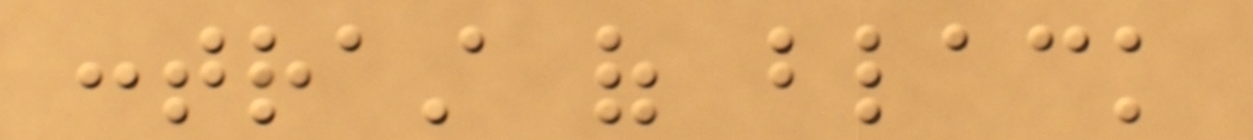contrast of black
